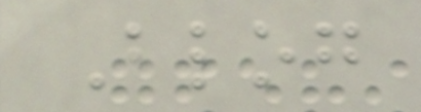Blog
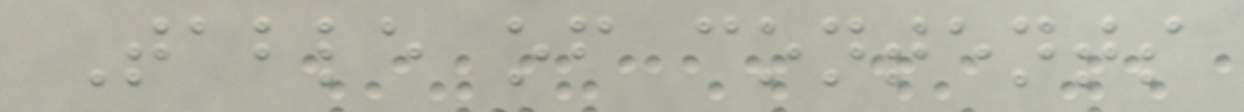Table of contents
